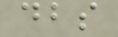dbs
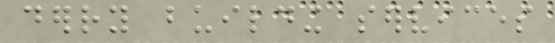derry building services
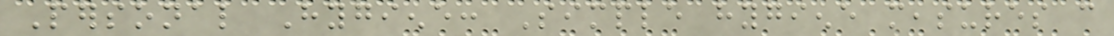Personal Hygiene: Simple hygiene measures can
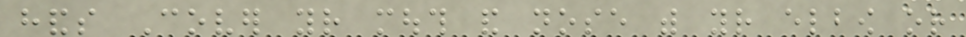hands Cover your mouth and nose with your elbow or
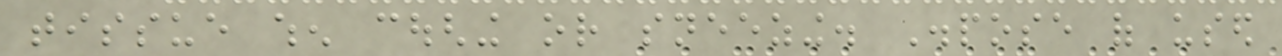tissue when coughing or sneezing. Dispose of used
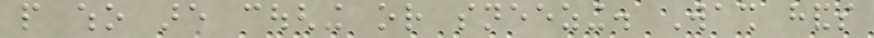people who are coughing or sneezing. Wash hands
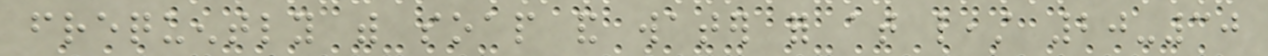frequently with soap and water for at least 20-30
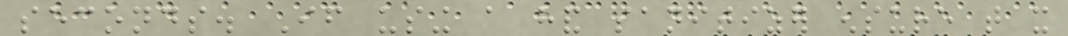seconds. If using a hand sanitizer ensure that it
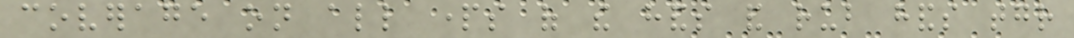coverage on all parts of the hands and rub hands together
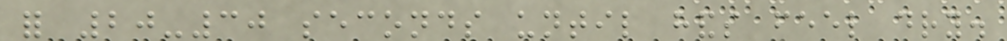for 20-30 seconds until hands feel dry.
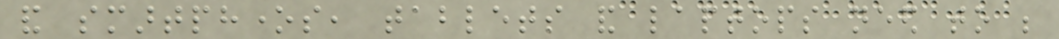and smartphones, tablets and laptops need to be
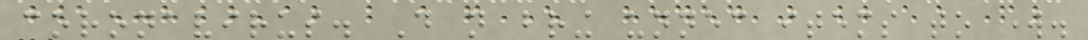coronavirus. Do not bring unnecessary items to work.
